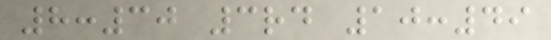8:30 3rd 10:49
